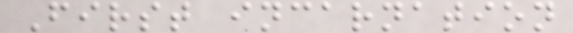First incarnation
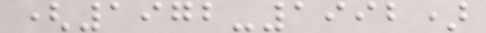(1972-1992)
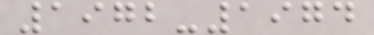1972-1974
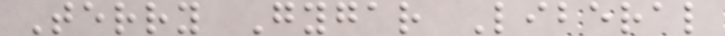Terry Gygar Liberal
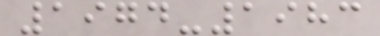1974-1983
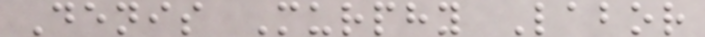Denis Murphy Labor
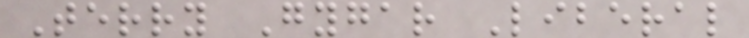Terry Gygar Liberal
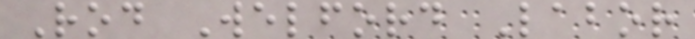Rod Welford Labor
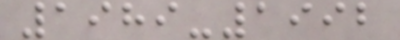1989-1992
